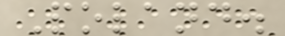Poland.
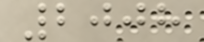2008
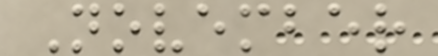November
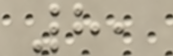8,
